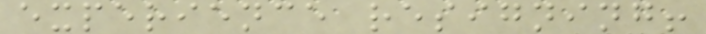experience resigning!
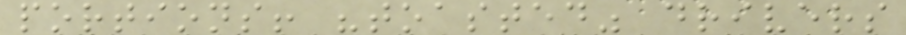portions! "toasted" drivers
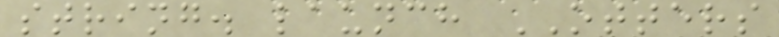string. launch OTTERS
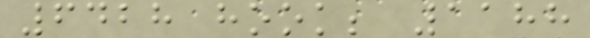6428 hook; 1188
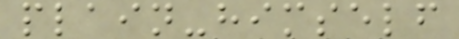plain-himself
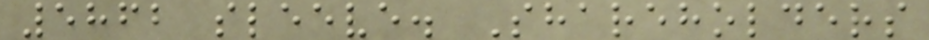5862 sleeve. Shareholders
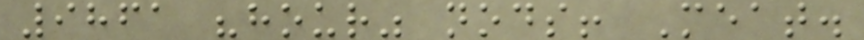9861 "hour" nods! Meat.
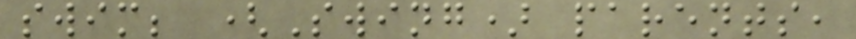swim; (Swing) parents,
